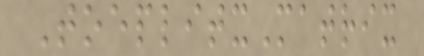ToeplitxMatrix
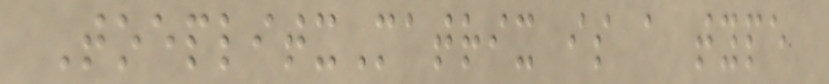ToeplitxMatrix is a type
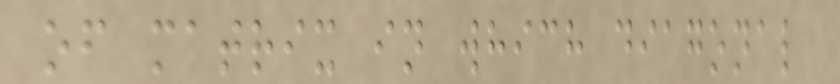of matrix in which diagonal
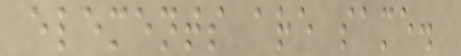elements are same.
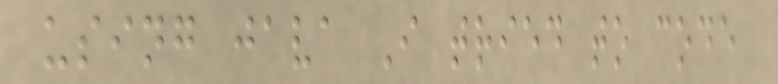using java I tried to code
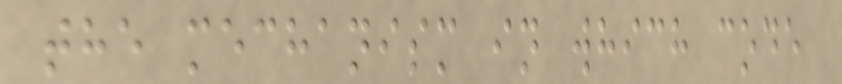the mechanism in which code
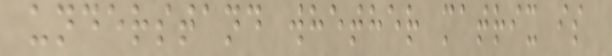understand whether matrix is
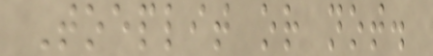Toeplit or not.
